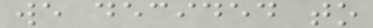we decided to
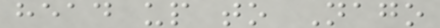head up to Nago
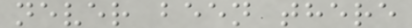never been there
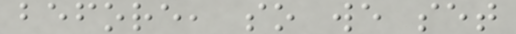before, so we set
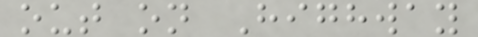out on Highway
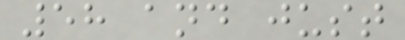58 and just
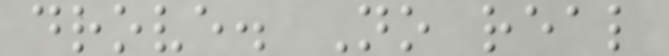drove. No real
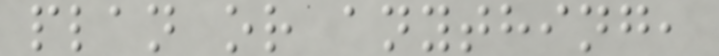plan or anything,
